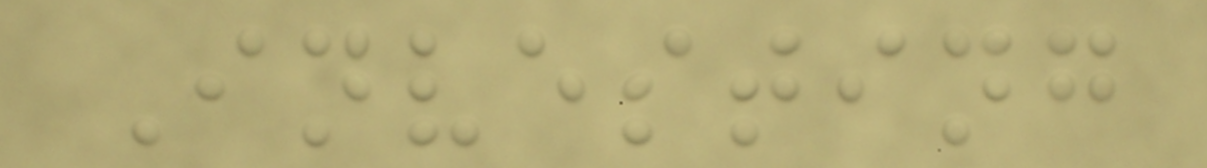Investing
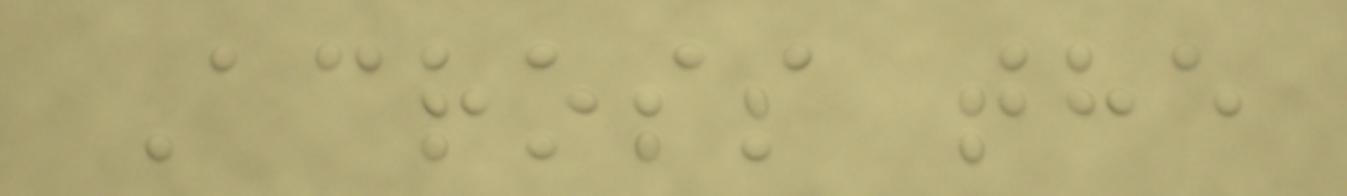Across the
